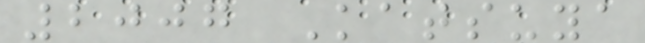2007 Katsuya
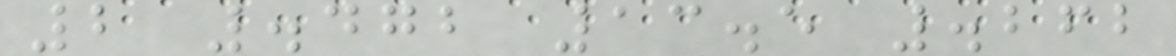2 .472 13.5 .262
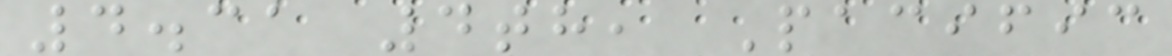4.31 4th, Pacific
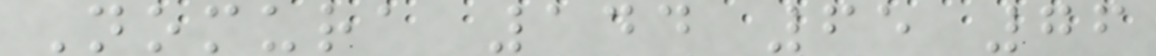Nomura 144 65 76
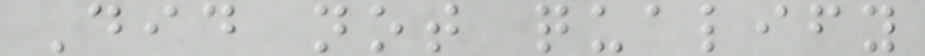Did not qualify
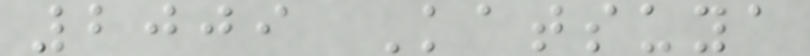2009 Katsuya
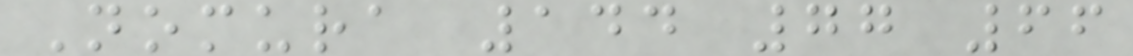Nomura 144 77 66
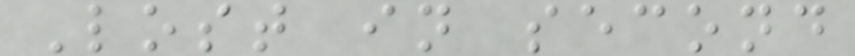Lost in second
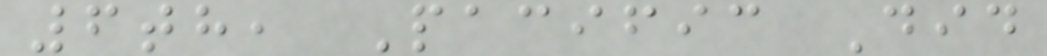6th, Pacific Did
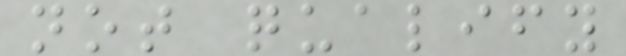not qualify
